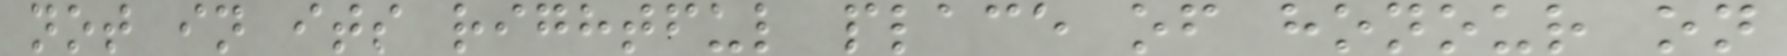not in its rightful place of honour on
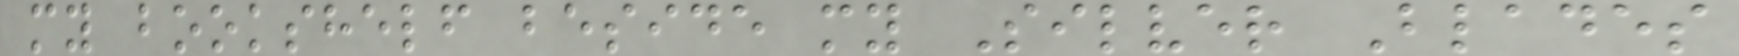my bookshelf beside my Silver Blades
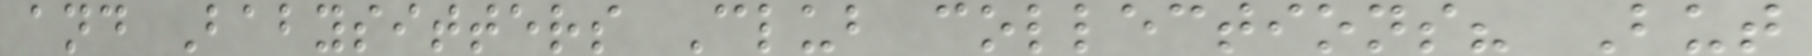and Babysitters Club collections? But
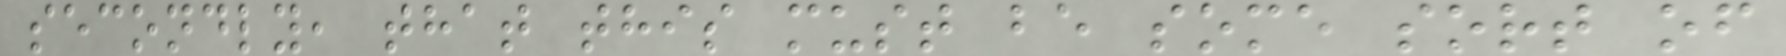secondly, that this must be some sort of
